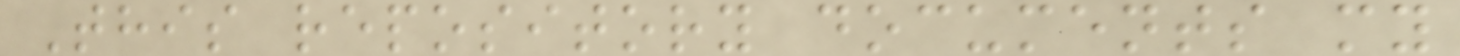This repository documents my
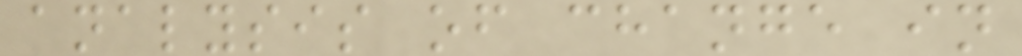analysis of change in
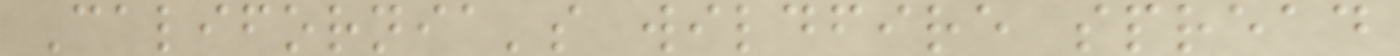California's wildfire spread
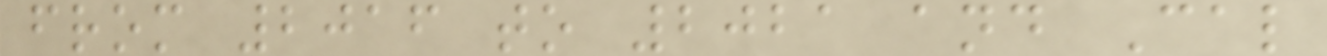from 2016 to 2021 and Cal
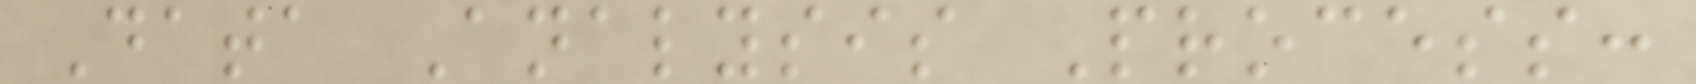Data Analysis Process:
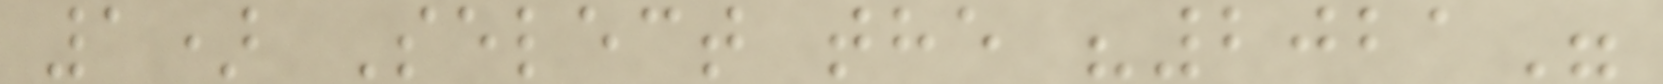1) Select the "2021"
